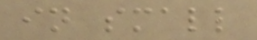in small
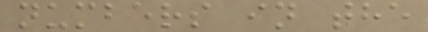numbers in the
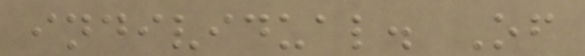individual. Of
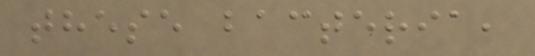these bacteria,
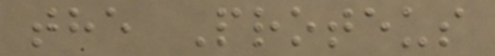the Proteus
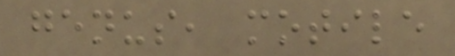genus, motile
